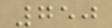750
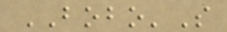BOBO'S
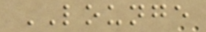LOUNGE
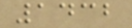1432
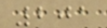201
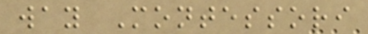way Montessori
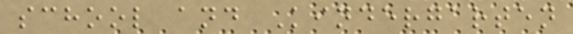school and Kindergarten
